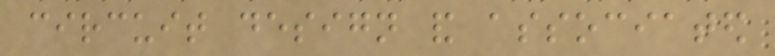circuit design and associated
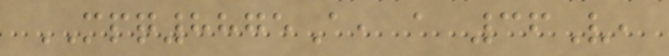MPQ8875A, a 36V,
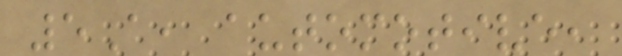5A, automotive,
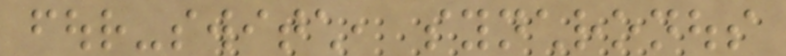four-switch, synchronous
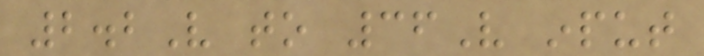2.2V to 36V input
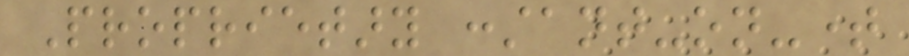Proprietary constant-on-time
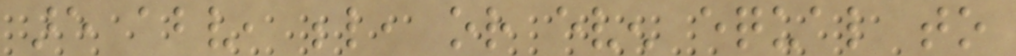are above, below, or even equal to
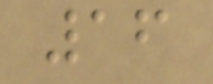16
